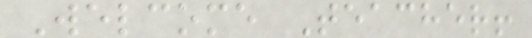Welcome Teacher!
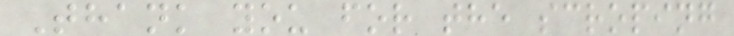Thank you for the scroping
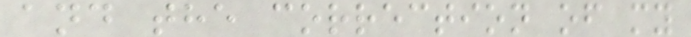and the correction of my
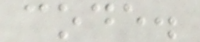code.
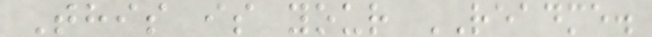This is your README.
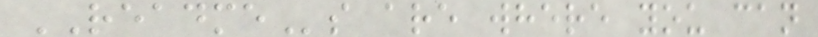READMEs are where you can
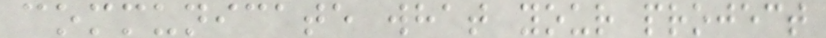communicate what your project
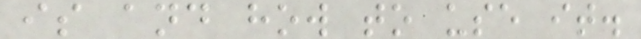is and how to use it.
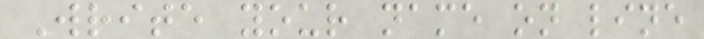Write your name on line
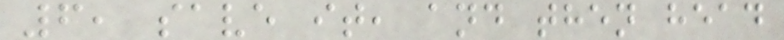6, save it, and then head
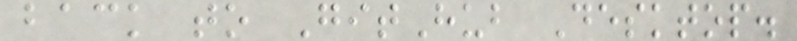back to GitHub Desktop.
